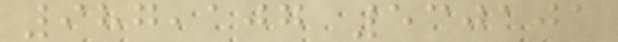987,107 530101
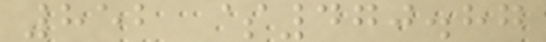852 $470.87
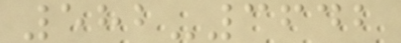582-3642
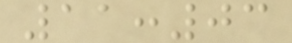11:03
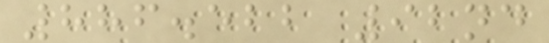886.522 92nd
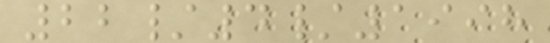22/4/1998
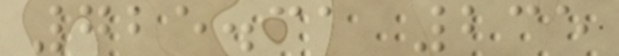725.31 235
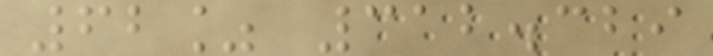62% 312.329
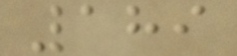189
